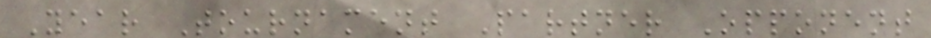Year Tournament Partner Opponent
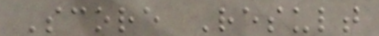Score Result
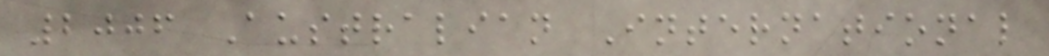2006 Australian International
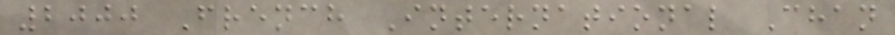2000 French International Chan
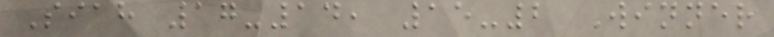Siah 17-14, 15-2 Winner
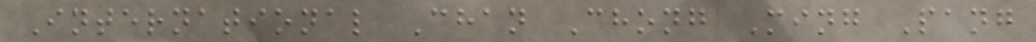International Chan Chong Ming Pang
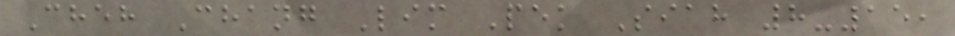Cheh Chang Lim Pek Siah 8-15,
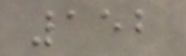152
